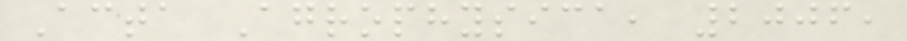Acta Agrophysica, 2006,
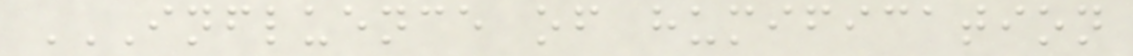INFLUENCE OF HUMIFICATION
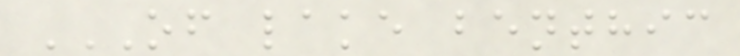OF LAKE BENTHIC
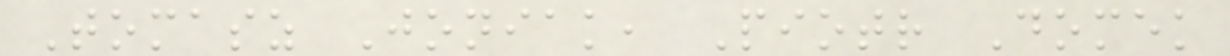Tomasz Joniak, Piotr Domek
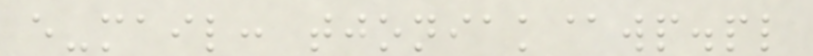e-mail: tjoniak@wp.pl
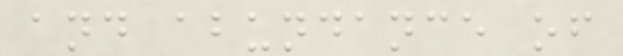and abundance of
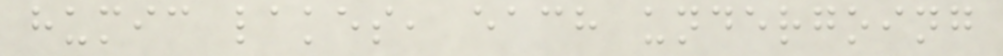humic lakes, each undergoing
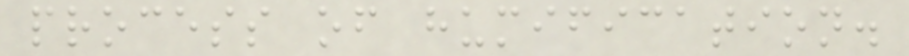process of humification.
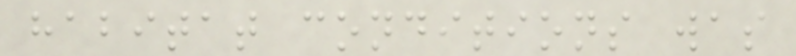habitat conditions was
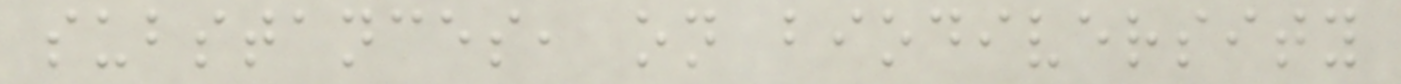substances, on biodiversity
